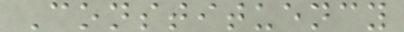Constituency
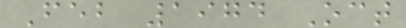Feb 1974 Oct
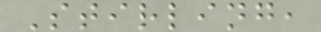Stirling,
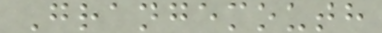Grangemouth
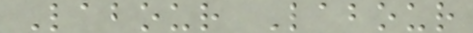Labour Labour
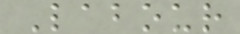Labour
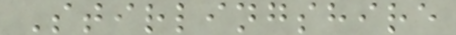Stirlingshire
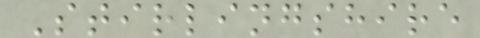Stirlingshire
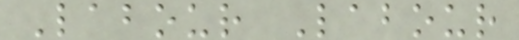Labour Labour
